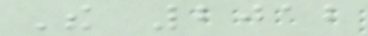The 2012
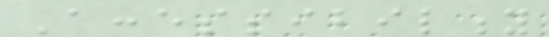Accessibility
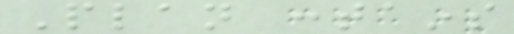Plan contains
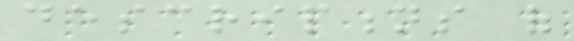descriptions of
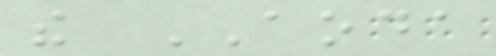the AODA
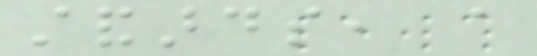standards, a
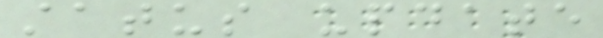status update
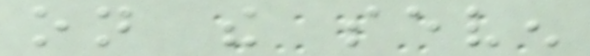on the seven
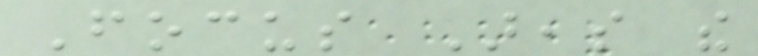Focus Areas the
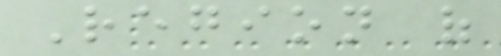Region of
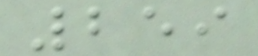259
